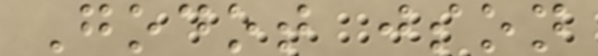Godot json
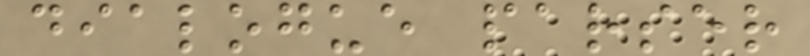dialogue parser
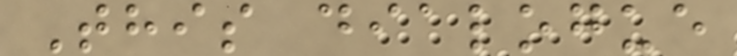This dialogue
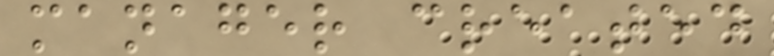manager created
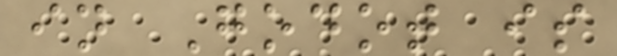in Godot is
